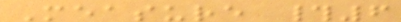Measure #6
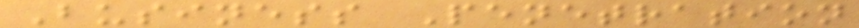Business Penetration
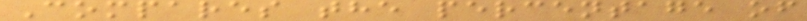Compares the percentage of
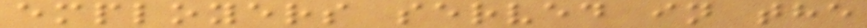employers served in the
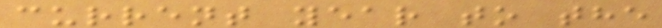current year to the
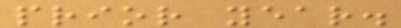prior year.
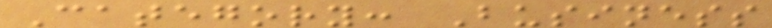Category: Business
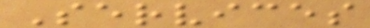Services
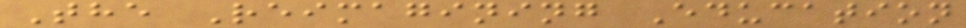The Reimagining Education
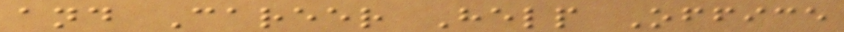and Career Help Office
